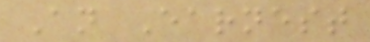An Earnest
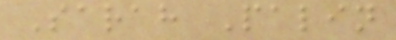Sarah Palin
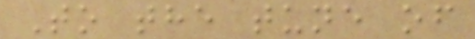To the tune of
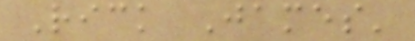Rick James'
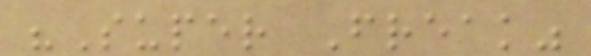"Super Freak"
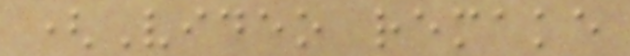(Video remake
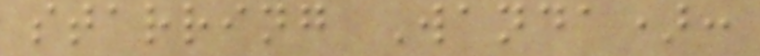starring Wanda):
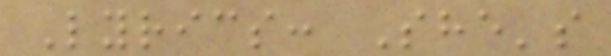Lyrics: She's
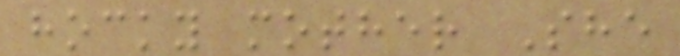hocky mother She
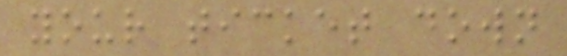your ticket down
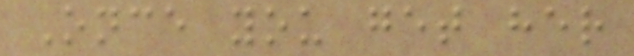Once you get her
